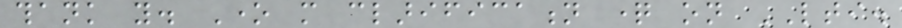thank you. One more clarification question on LTI.
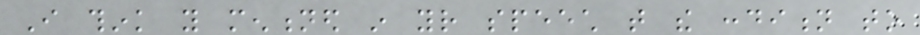I think you mentioned in your speech that the condition to
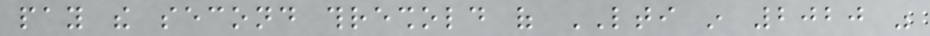pay the second threshold of LTI in 2020 was
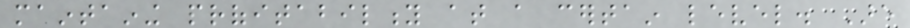maintaining profitability at a certain level. Are
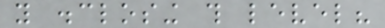you disclosing this level?
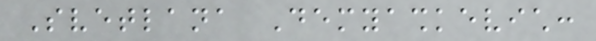Svetlana Demyashkevich:
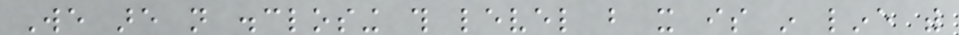We are not disclosing this level but it is in line with
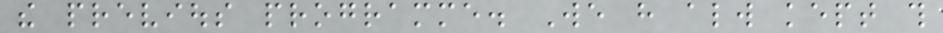the previous programme. We have always kept this
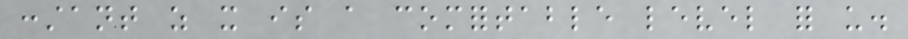constant as it is a comfortable level for us.
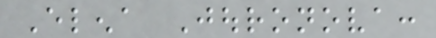Elena Jouronova:
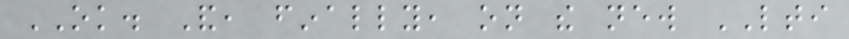OK. And, finally, on the new LTI
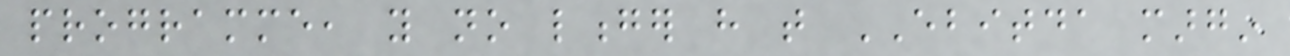programme, you no longer have that EBITDA margin
